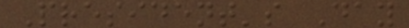President's Day
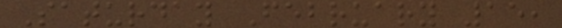Saturday February 15,
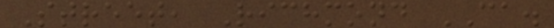Street, Richmond CA.
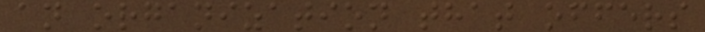an organization that offers
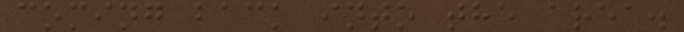coming back into the area.
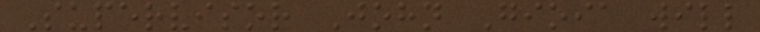Supervisor John Gioia will
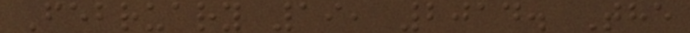February 19, 2014. The
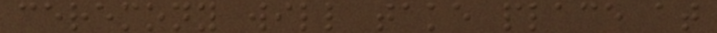ceremony will take place at
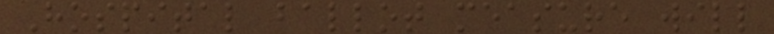Hospital ballot measure will
